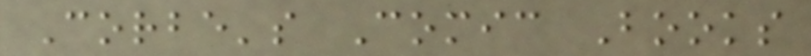Corbe's Comic Books
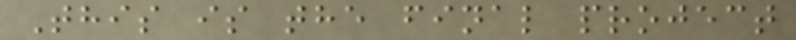This is the final project
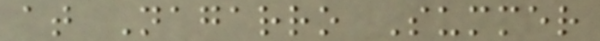at Nagarro Summer
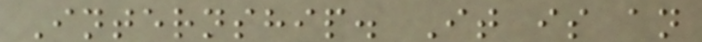Internship. It is an
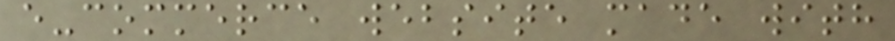e-commerce website made with
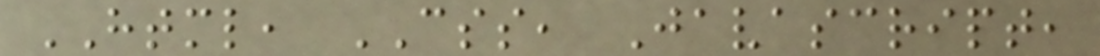HTML, CSS, Javascript,
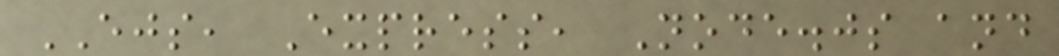EJS, Express, Node.js and
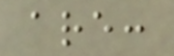are:
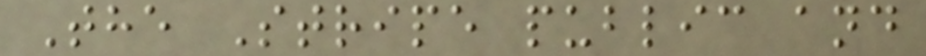The Stripe public and
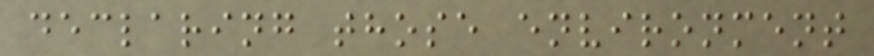declaring those environment
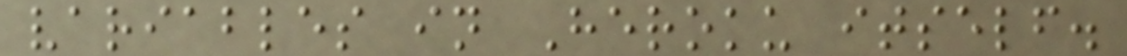variables in Heroku itself.
